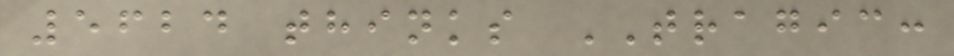5624 thinks TRAGIC:
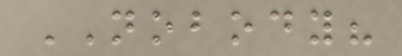NOBODY?
